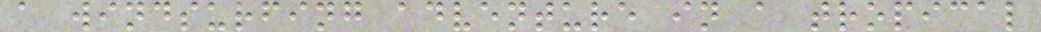a windsurfing adventure in a tropical
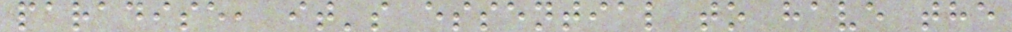paradise, it's essential to have the
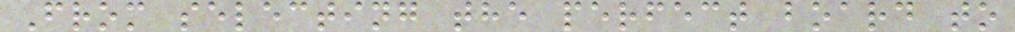From selecting the perfect board to
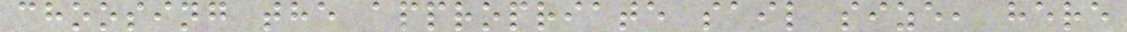choosing the appropriate sail size, here
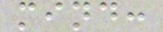mind:
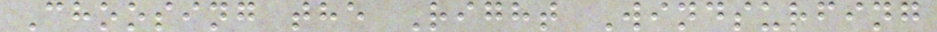Choosing the Right Windsurfing
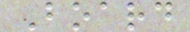Board
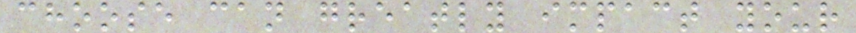choose can greatly impact your
